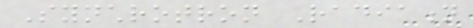Synchrotron Radiation
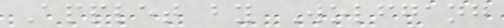Applet by Wolfgang
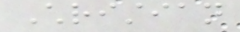Christian
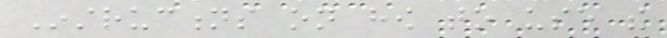Instructions on how to use the
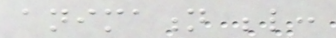animation below:
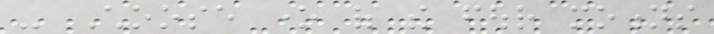- Choose one of the four motions
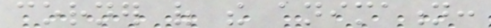corner of the animation:
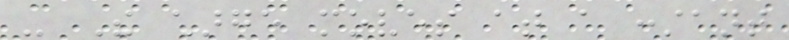- The charge moves at a constant
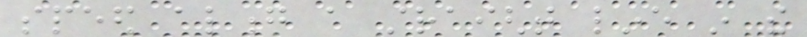speed along a straight line in the
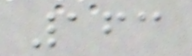163
